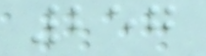257
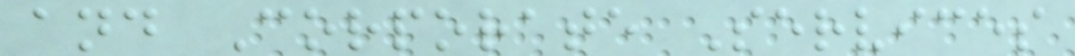and Corporate Services
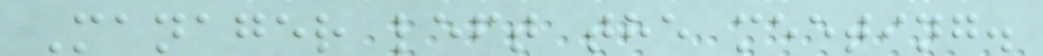Manager left the meeting.
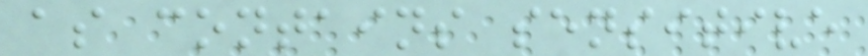as contains sensitive
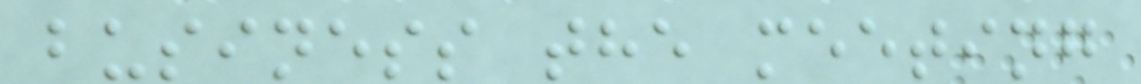business the meeting
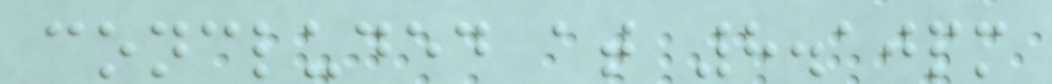concluded at 8.10pm
